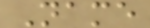Name
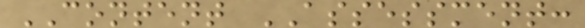CONTENT ASSESSMENT:
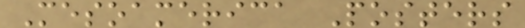Mesoamerica Posters
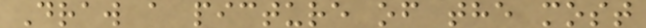Draw a picture of the most
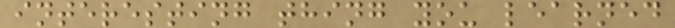interesting thing you learned
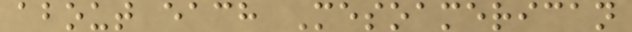about each Mesoamerican
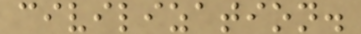civilization.
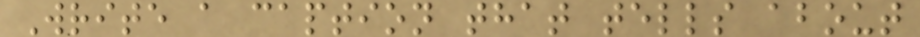Write a caption that tells about
